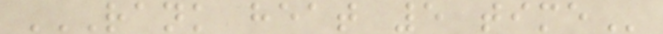RANK HEAT 5 TIME
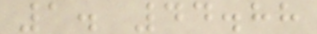1. 44.88
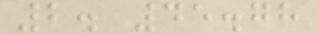2. 45.78
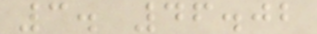3. 46.02
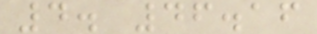4. 46.16
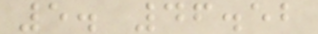5. 46.52
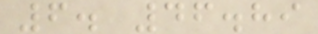6. 46.89
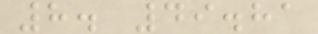8. 49.81
